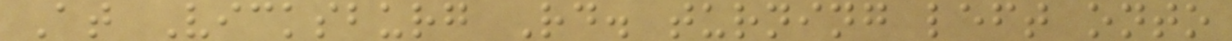At Vicksburg Rd. turning left onto
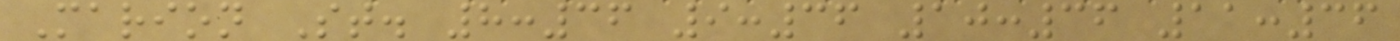Marion St. 8:36 9:36 10:36 11:36
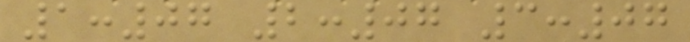1:07 2:07 3:07
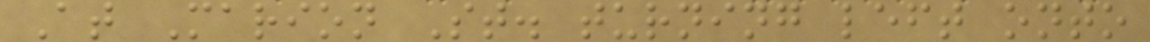At Marion St. turning left onto
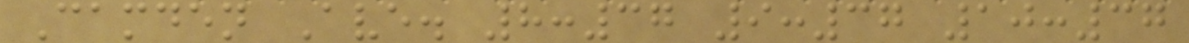Camden Ave. 8:37 9:37 10:37
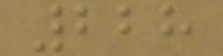228
